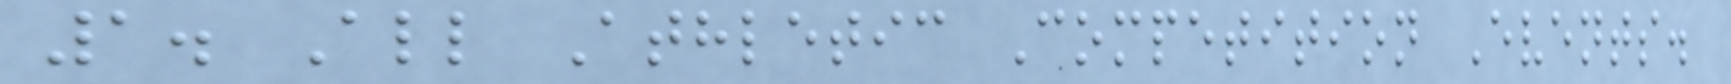1. All Athletic Competition Events.
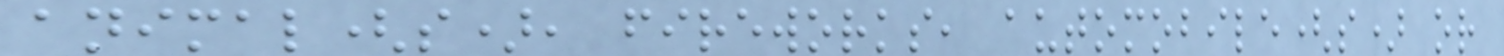animal(s), fireworks, automobile(s) or
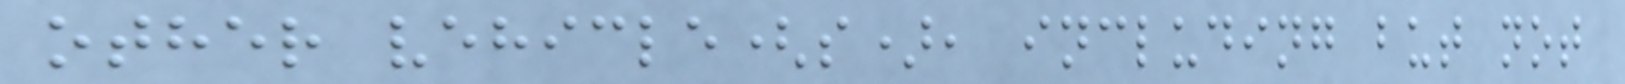other vehicle(s), including but not
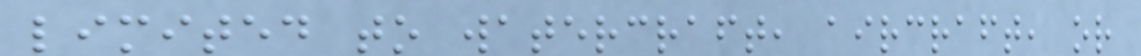limited to watercraft, aircraft, or
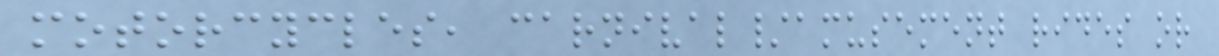motorcycles, carnival/amusement rides or
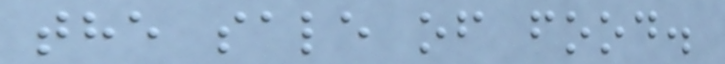the sale of food.
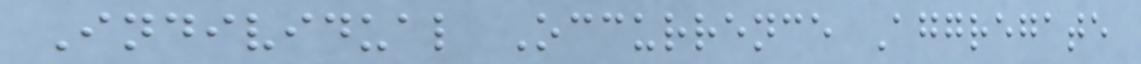Individual Occurrence Aggregate
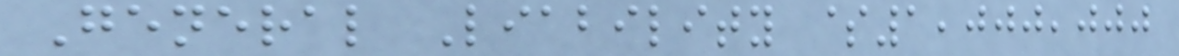General Liability $1,000,000
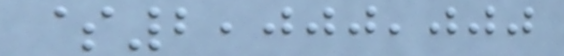$2,000,000
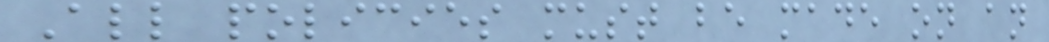All policies must be made on an
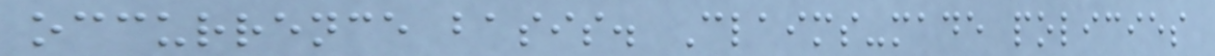occurrence basis. Claims-made policies
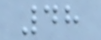48
